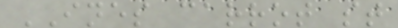INES carrot st
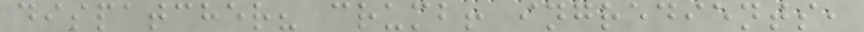dispatcher? crumb! ingredients,
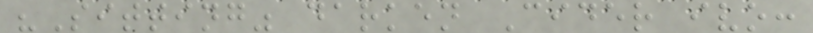"Sitting" darken Cider ivo:
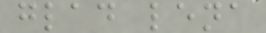glad lena
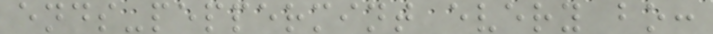ends-peppermint every bo:
